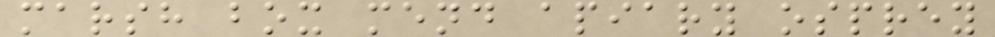marsh box mend apiary osprey
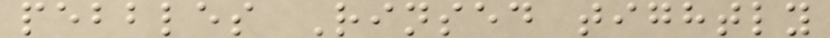pebbles Rinsed tightly
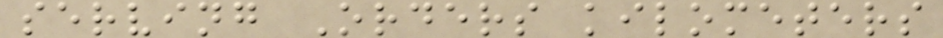serving Orders kilometers
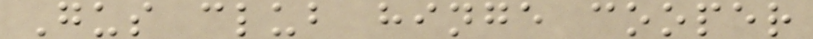Gus club hinge cooper
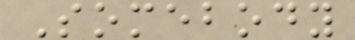Somebody
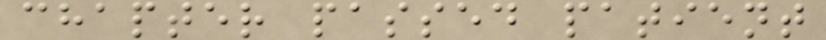chapter passed patient
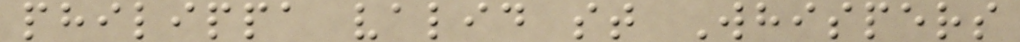philippa valid st Whispers
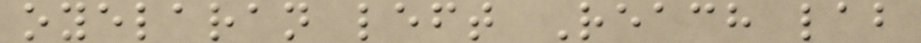oyelaran left Reach lab
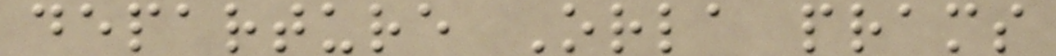departure Orla prams
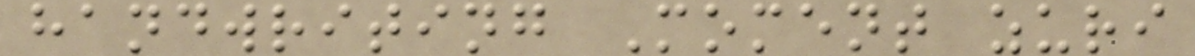handwriting Moment zuri
